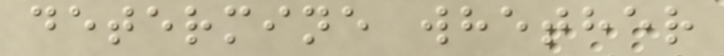determine whether
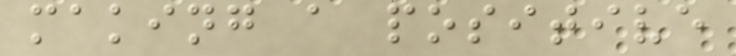making a positive
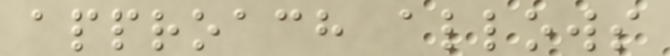approach allows
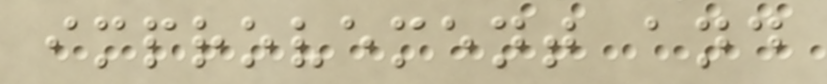improvement and
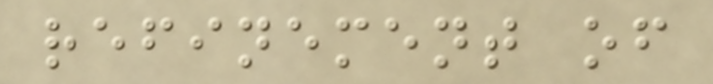refinement of
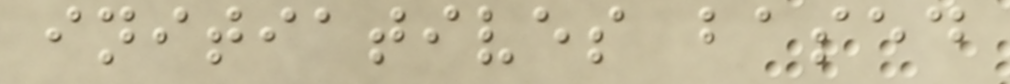initiatives based
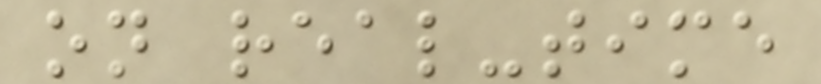on real-time
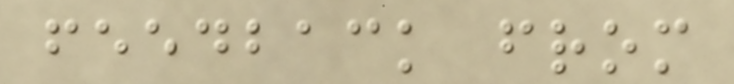feedback from
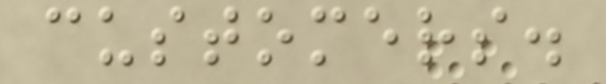customers.
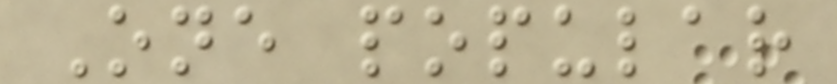One popular
